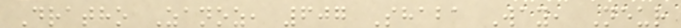Dratho Zanoz, 607 Shaba Way, Neur
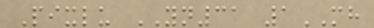Pixlu YN31 1MH
